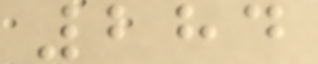284
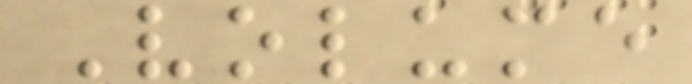Volume
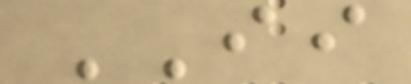II
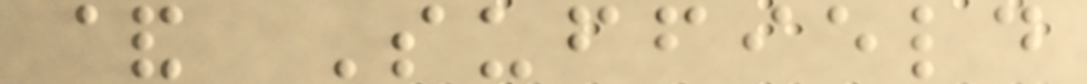& Suffield
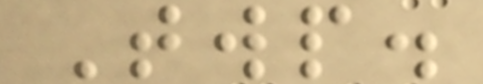Twp.
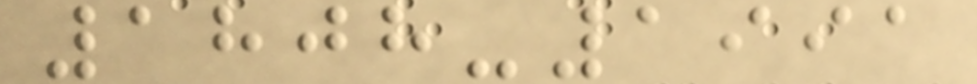1808-1991
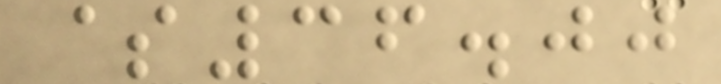$36.00
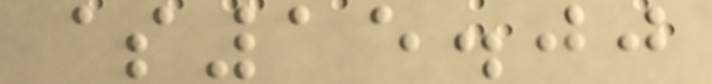$15.00
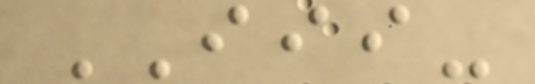III-
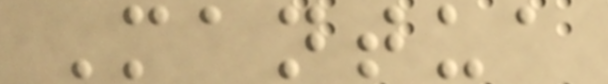Mantua
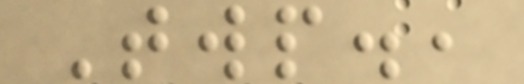Twp.,
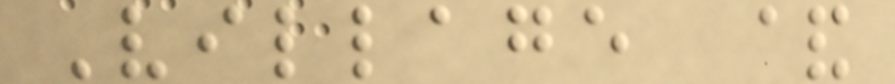Village &
